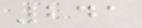241
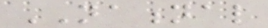NATIONAL
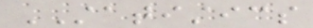STATISTICS
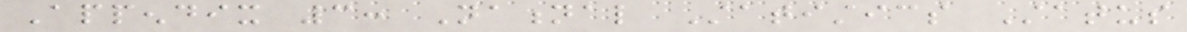Appendix 3: National Statistics Status
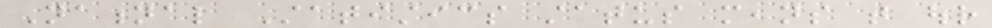National Statistics status means that our
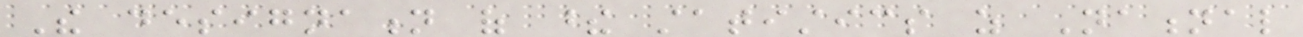The designation of these statistics as National
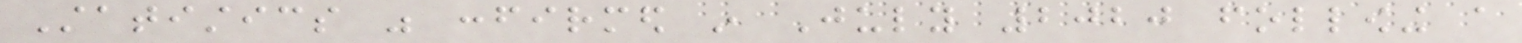Statistics was confirmed in July 2020 following a
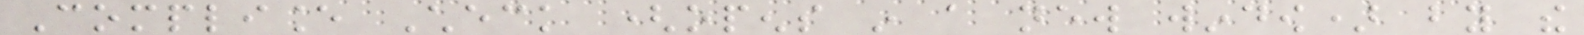Compliance Check (opens in a new window) by the
